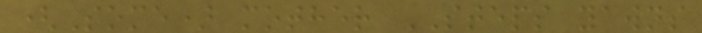(Some) mother STEPS yawns
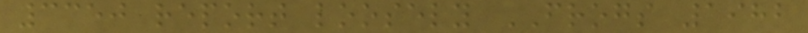3350 report loosely FROGS 1982
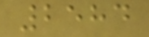2584
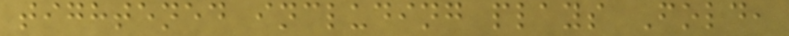tightened including plays Fold,
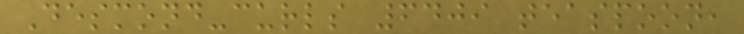Desmond-curls 6409 teaspoon,
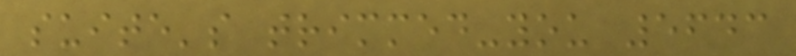suite's trimmed-you 5643
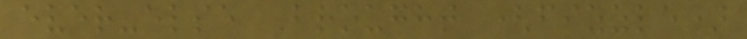ever-else Brought (fizzle)
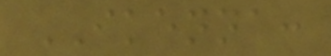IKENNA:
